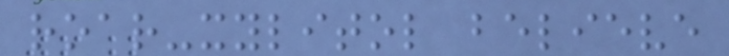roar-xylitol believe
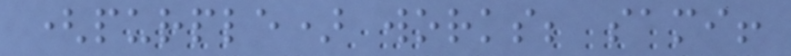(purple) works; sami!
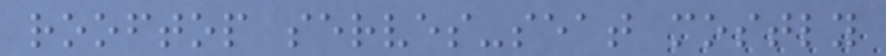rooftop serves-seat mostly
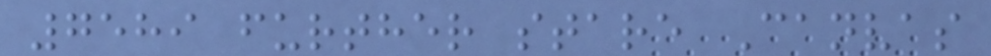7589 further stare Canvas
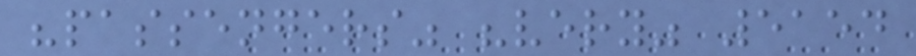"passengers" "very" 5154
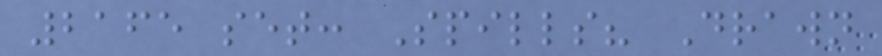2165 set: Spills? Drawn
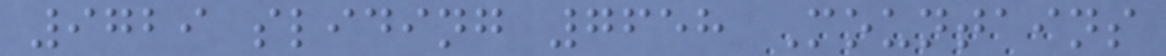9729 sliding 7658 Mountains
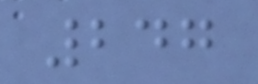247
